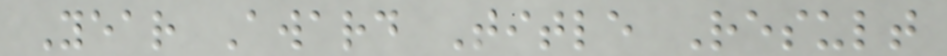Year Award Title Result
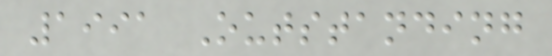1991 Outstanding
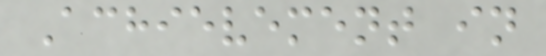Achievement in
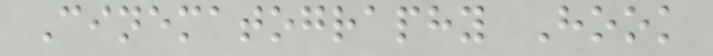Cinematography Hook
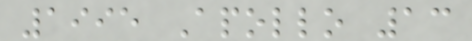1995 Apollo 13
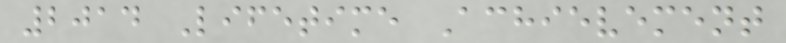2014 Lifetime Achievement
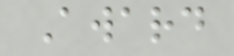Award
